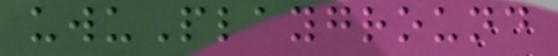uwuPlayground
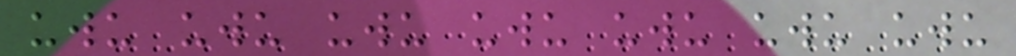uwu uwu uwu uwu uwu uwu uwu
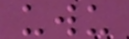uwu
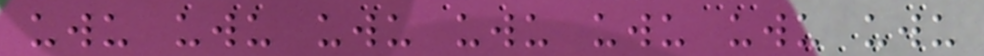uwu uwu uwu uwu uwu uwu uwu
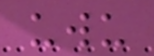uwu
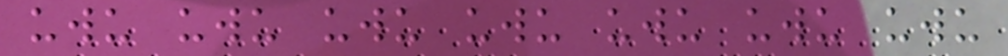uwu uwu uwu uwu uwu uwu uwu
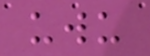uwu
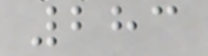283
